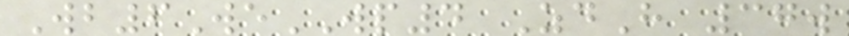Wb6WeWP4 ZdH 37w
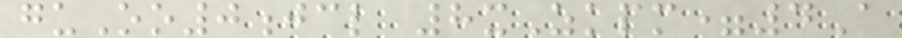guOo0jcl 8xZkpm=4A
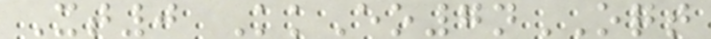Xt0 KkEo7nOQT
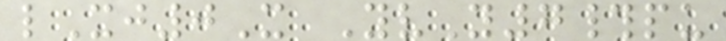lXj0X YvY7#pu
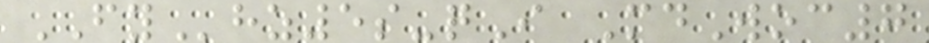FYhz5s-qI MdWoc7
